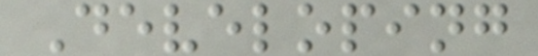Developing
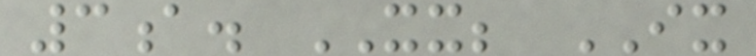3a. XX; IX
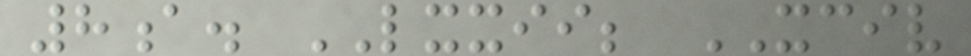8a. LXXII; XCIV
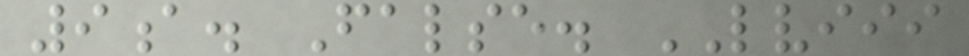9a. False. LVIII
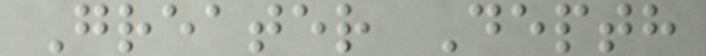Greater Depth
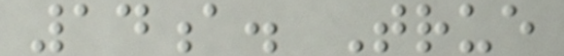14a. True
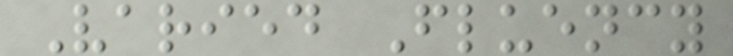Varied Fluency
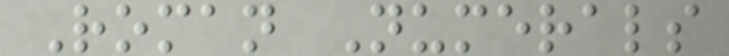Roman Numerals
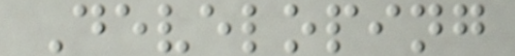Developing
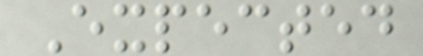Expected
